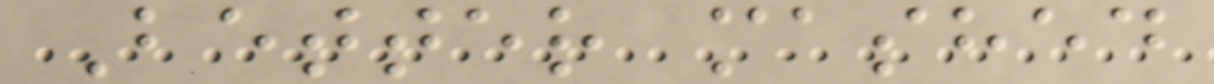Better mashed
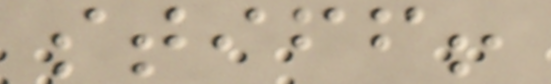stiff!
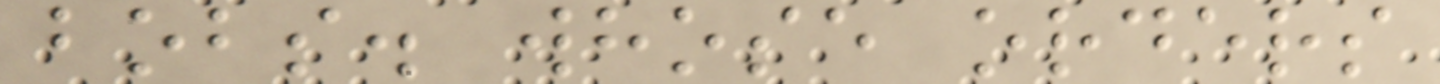bobs. whose orders
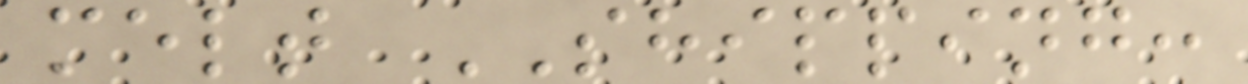melt SHIPPING:
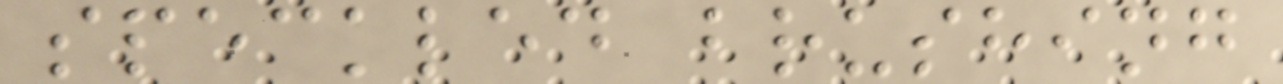speckled brushing
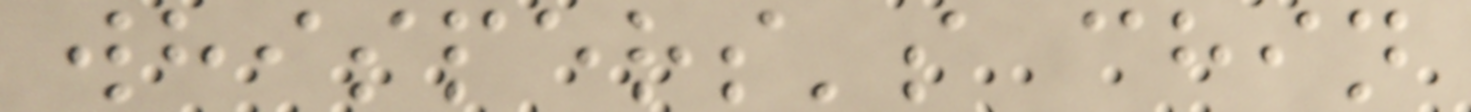whispers's chin
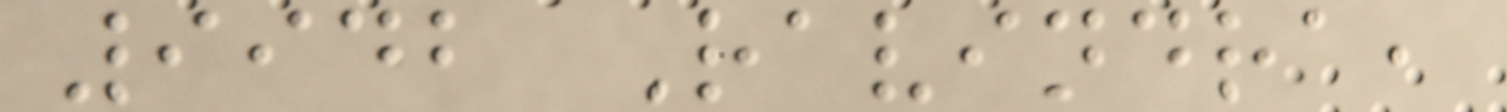9942 Ravindra,
